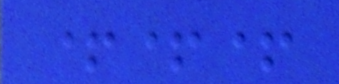+++
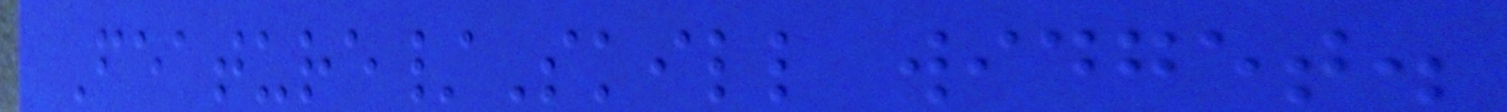Feature/Skill widget.
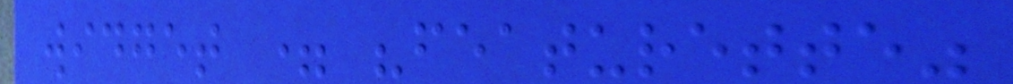widget = "featurette"
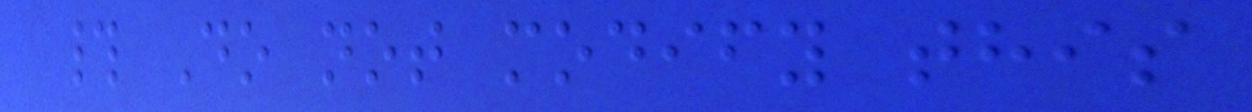# Do not modify this
